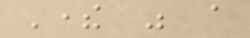There was a
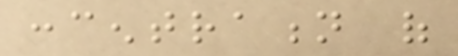concentration of
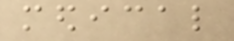medical
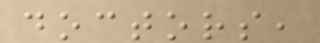doctors,
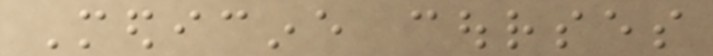Medicine courses
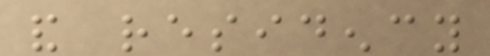and residency
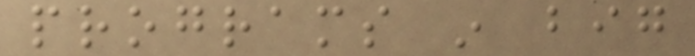programs in big
